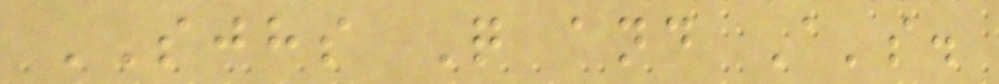SJHS Q and A's.
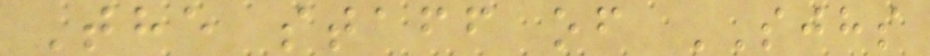The staff of SJHS
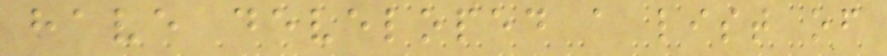have developed a list of
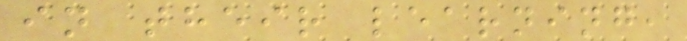in their learning,
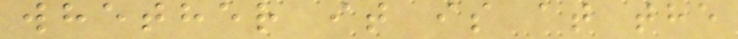whether it is at the
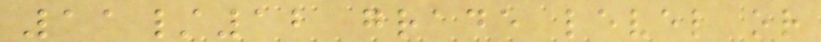11/12 grade level or
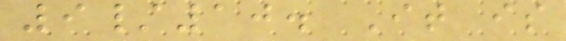9/10. It is
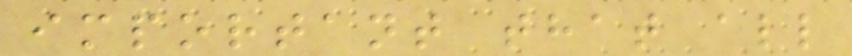important that all
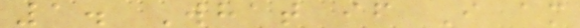1. What if I am
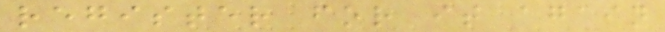register for it again
